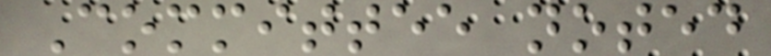Committee noted
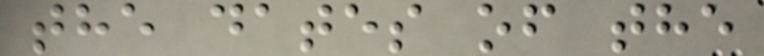the dates of the
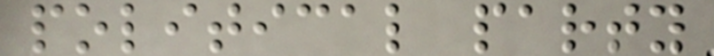political party
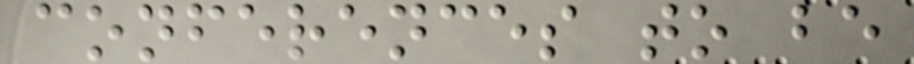conferences to be
